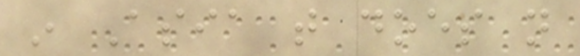in Asia that does not
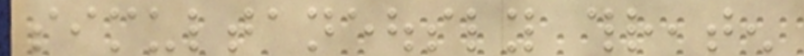simultaneously threaten
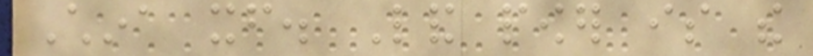China itself. Land power is the
